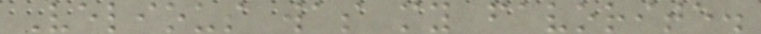Velious was my favorite.
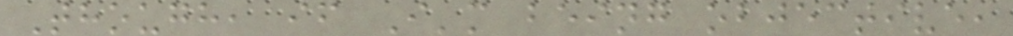Though, if I'm being objective,
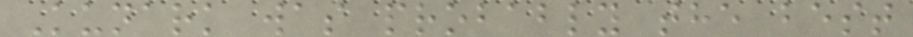Kunark was probably the best
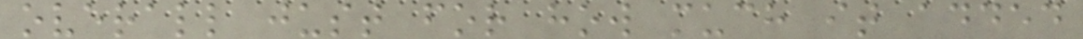overall just for how much it added
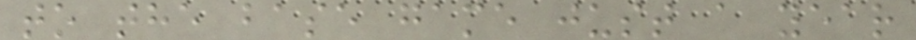to the base game just a year
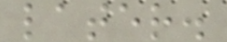later.
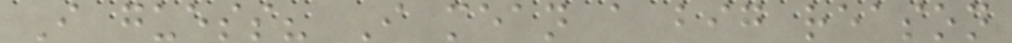I guess? I mean a big reason
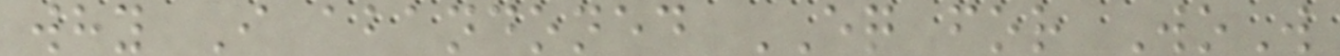why I abandoned EQ for WoW
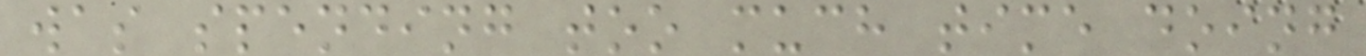was spending too much time doing
